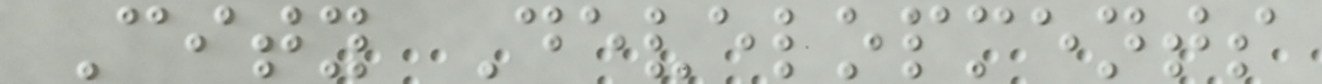City Developments
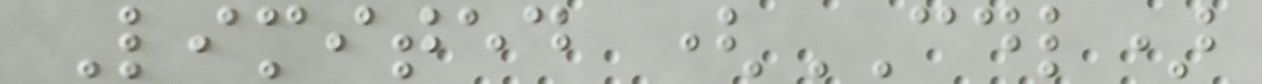Limited (CDL)
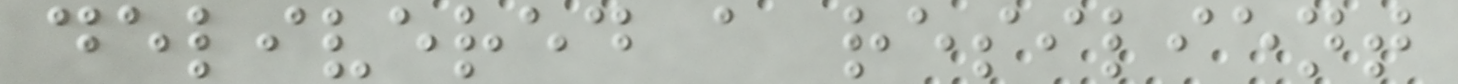delivered a resilient
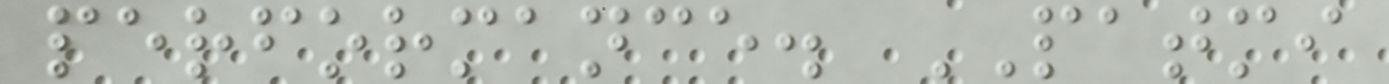performance. PATMI
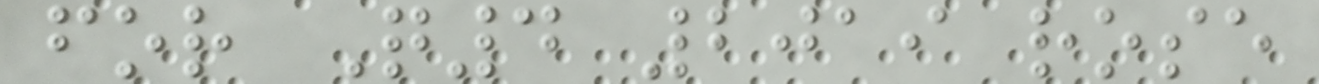for Q4 2019 rose
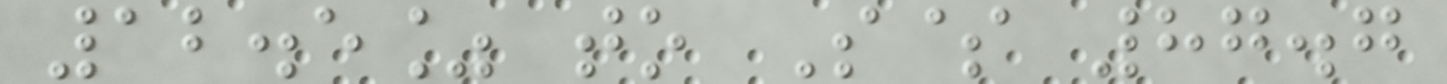12.5% to S$ 87.7
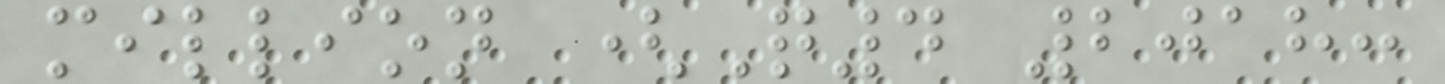million (Q4 2018:
